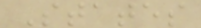States
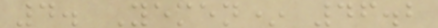4. Yemen* 46.2
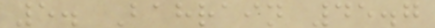5. Bahrain 45.7
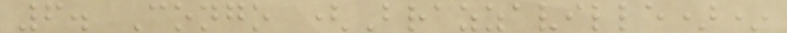6. Congo (Brazzaville)*
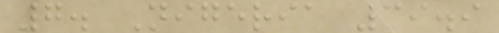7. Nigeria 39.9
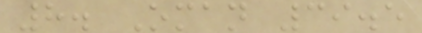8. Oman 39.5
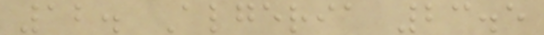12. Algeria 23.5
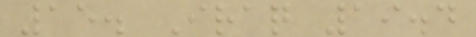15. Iraq 19.4
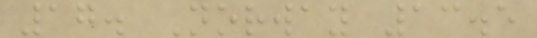17. Norway 13.5
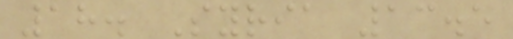18. Syria 13.5
